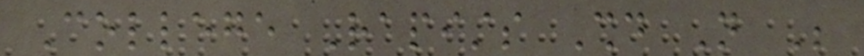College Rapists Should Not Be
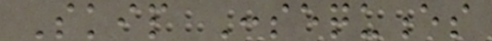Skip Consequences
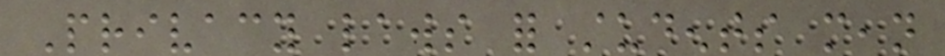Privacy laws for students mean
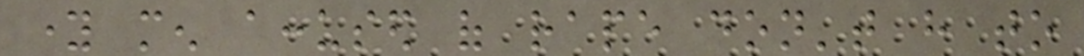young men accused of rape don't have to
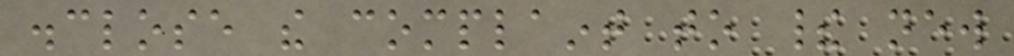disclose the complaint to their new
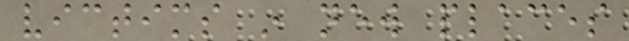victims in new places
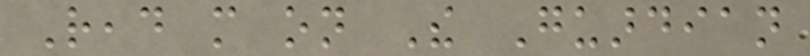Read more on The Guardian
